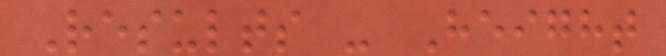Results - Height
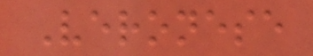Veronese
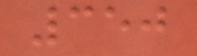350
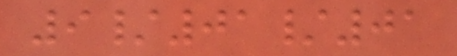9/01/01
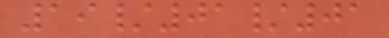19/01/01
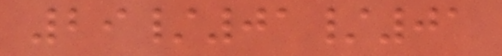29/01/01
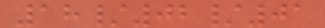18/02/01
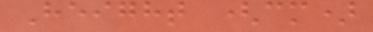Height (cm)
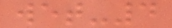wet-4
